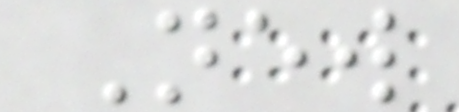New
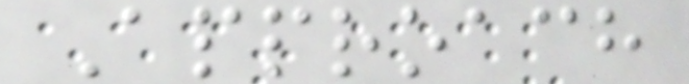Approach
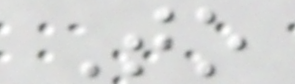To
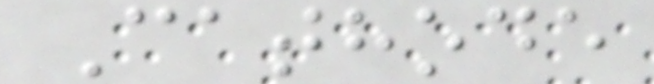Cathode
